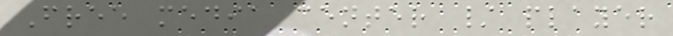Free media center / player
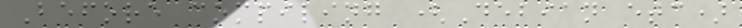Before compiling (Debian etc)
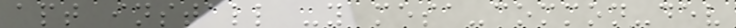apt install -y mesa-common-dev
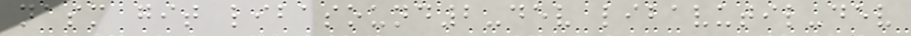nasm git libasound2-dev libavutil-dev
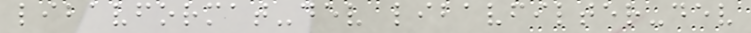libavformat-dev libavfilter-dev
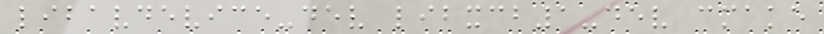libavdevice-dev libxcb1-dev cmake
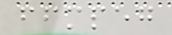ffmpeg
